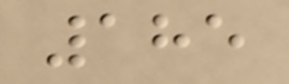185
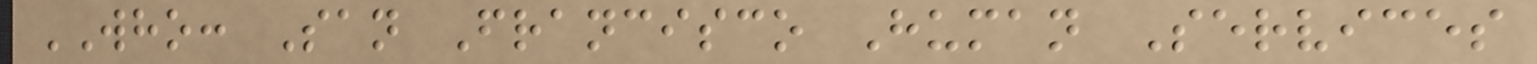WHO: San Francisco Human Services
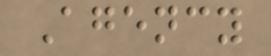Agency
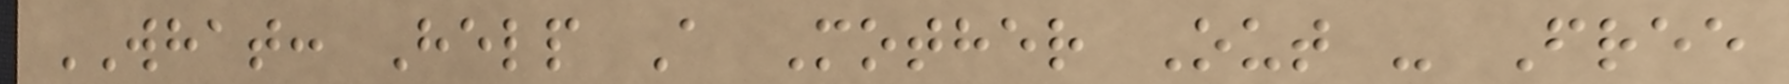WHAT: Help A Mother Out - Free
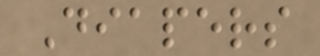Diapers
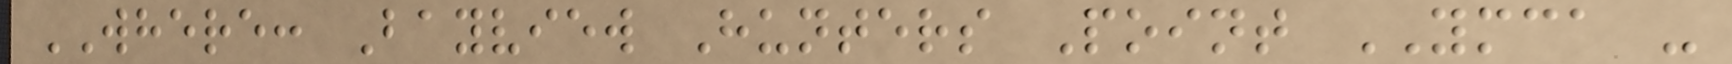WHERE: Bayview Hunters Point YMCA -
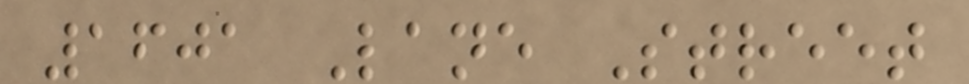1601 Lane Street
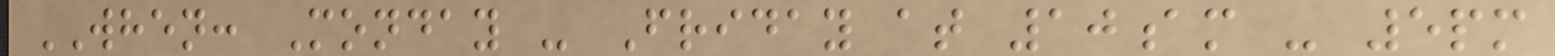WHEN: Monday - Friday at 10am - 5pm
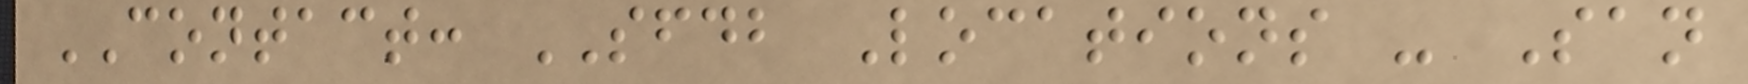CONTACT: SFDB Locations - San
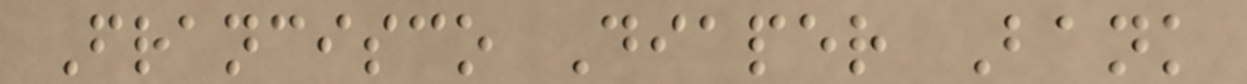Francisco Diaper Bank
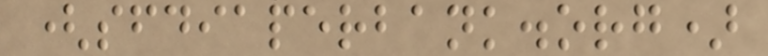(sfdiaperbank.org)
